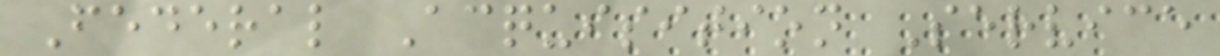Federal Acquisition Service
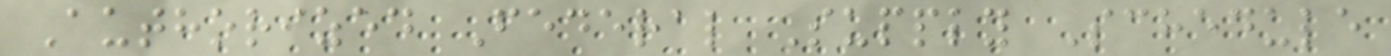Authorized Federal Supply Schedule
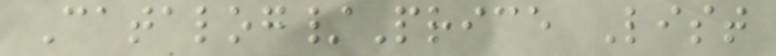Catalog/Price List
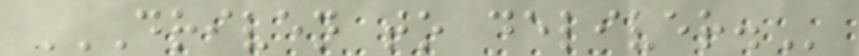DRIVEN TO DELIVER.
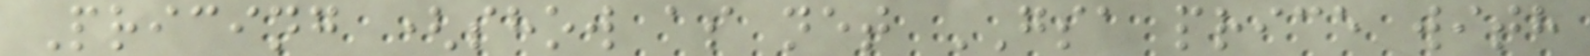Pricing (show as net GSA price with
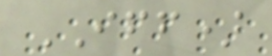IFF)
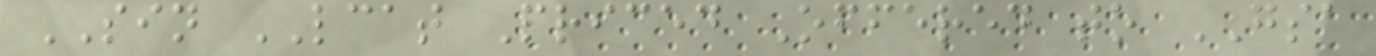SIN LCAT Priced Offered to GSA
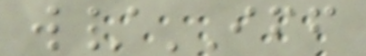w/IFF
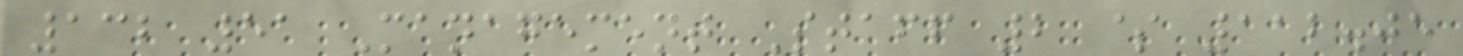132 51 Management Staff 2 $ 112.05
